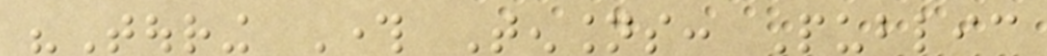"Touring Through Tensions: Public
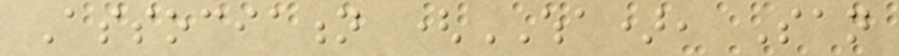Association (WHA), San
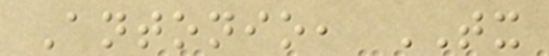Antonio, TX
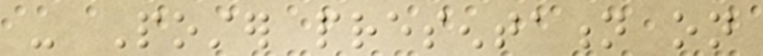- Poster presentation on
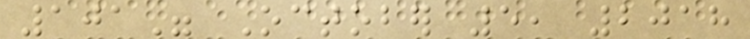101" October 5, 2018
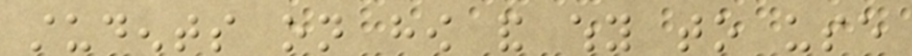students on how and why to use
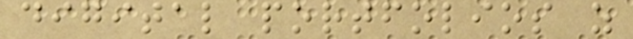digital portfolios as
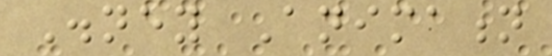Disney Animation
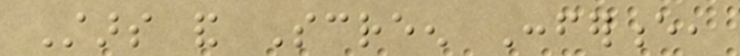Stars and Screen Conference,
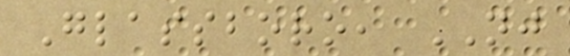Glassboro, NJ
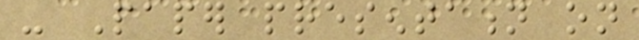- Paper presentation on
